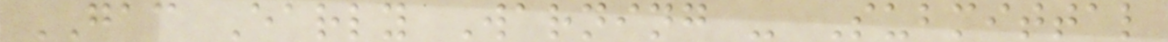GAC Early Warning - Submittal
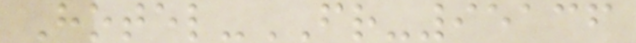Hotel-FR-95136
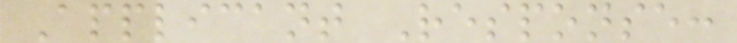Applicant Response:
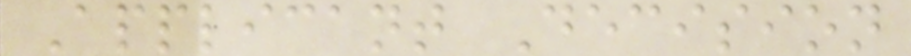Applicant Decision
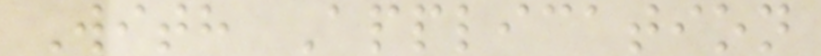With Application
